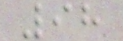98
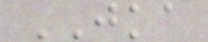JKA
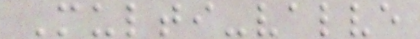Multi-valve
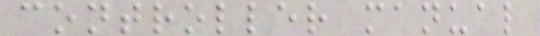controller manual
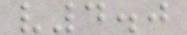v4.0
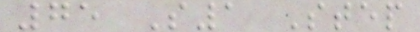75 S1 Step
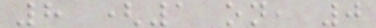8 (1 on, 0
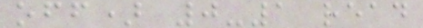off) 0-1 read
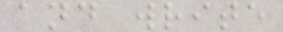and write
